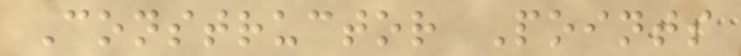Constructor Points
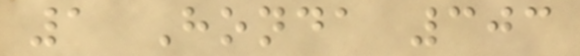1 Honda 303
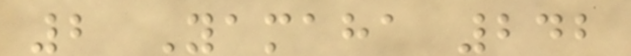2 Yamaha 242
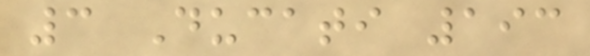3 Ducati 193
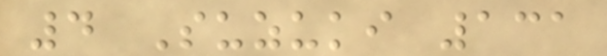4 Suzuki 131
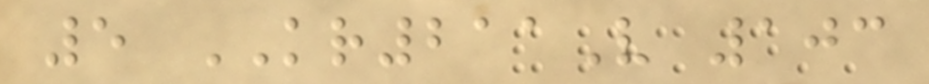5 KR211V 103
